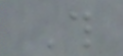This
